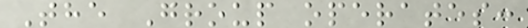The Group operates:
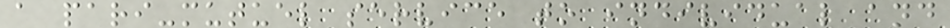a pari-mutuel service to individual and
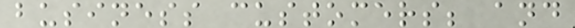business customers; and
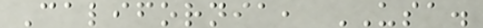California, USA.
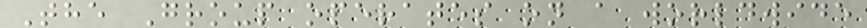The Group operates on a worldwide
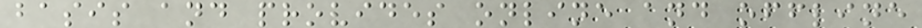basis and provides online and offline
